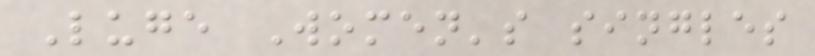Luge Women's singles
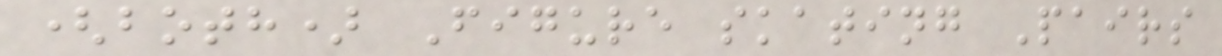(both) Figure skating Pairs
